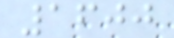1600
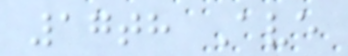17th Ave
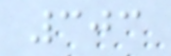303
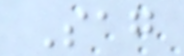Sag
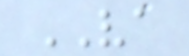VA
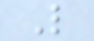L
